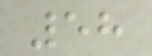58
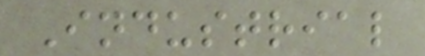Industrial
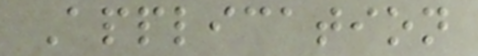Application
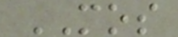MOS
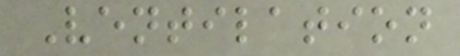Ventilation
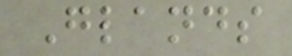Glands
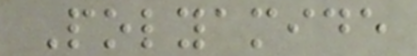Polyamide
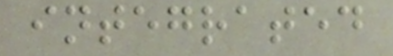integrated
